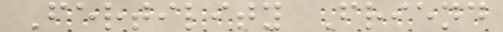Fertility Friend
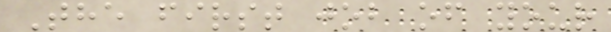The first job of your
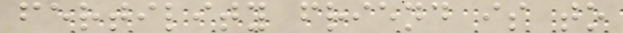fertility friend is to
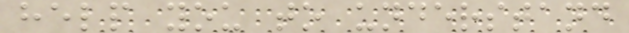help you to understand
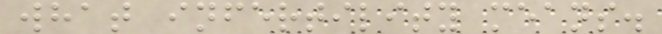what infertility means.
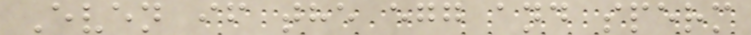Even if the egg and sperm
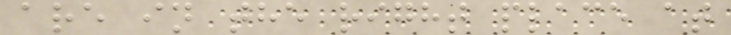are in the right place at
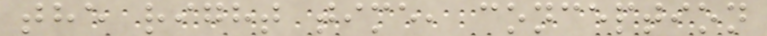the right time, conception
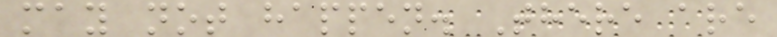may not happen. There are
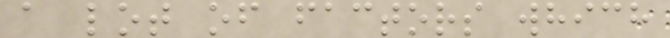a lot of factors which
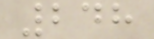248
